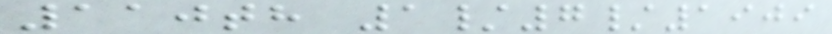110th 1/7/1909
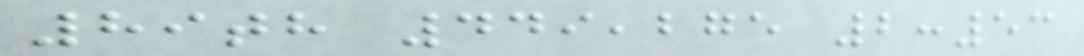89th 449,275 2:53
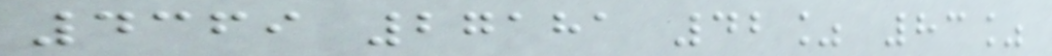4369 27181 42% 83%
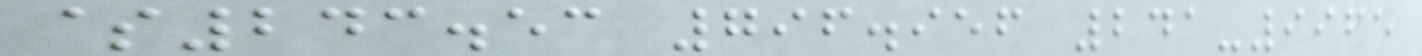$243.53 796.956 241-9965
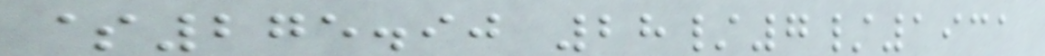$275.90 28/7/1931
